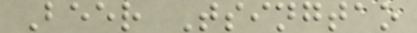Beer Tsingtao
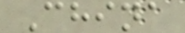China
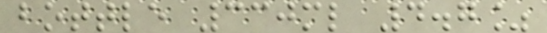bottle 330ml 4.7%
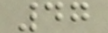47
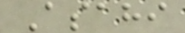Asahi
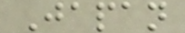Japan
